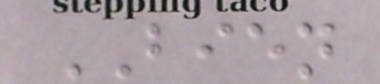BIEN
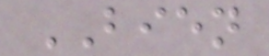BIEN
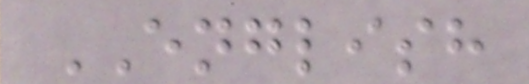ENGLISH
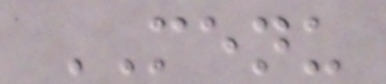MENU
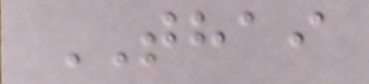THAI
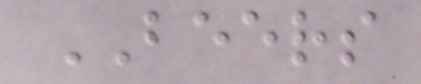BEERS
